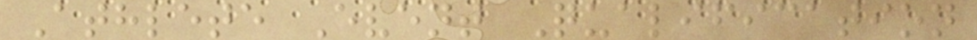Athlete Event Qualification
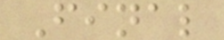Final
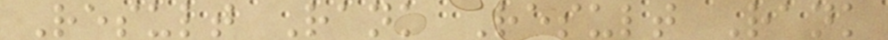Result Rank Result Rank
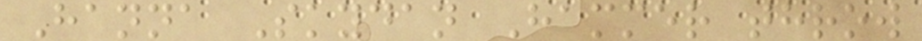Hanna Skydan Hammer throw
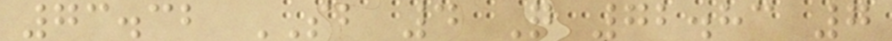73.32 SB 4 Q 72.83 7
